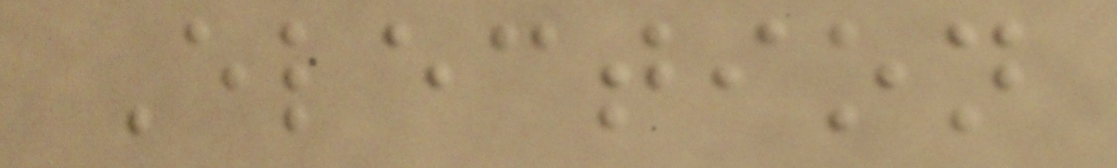Election
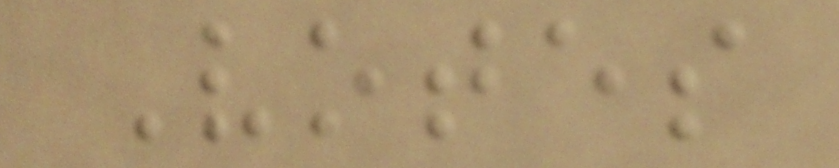Votes
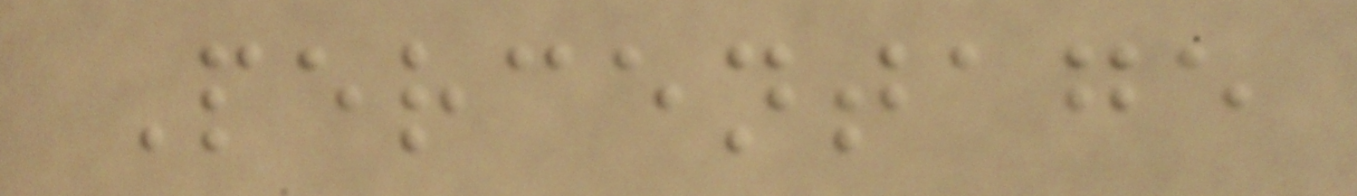Percentage
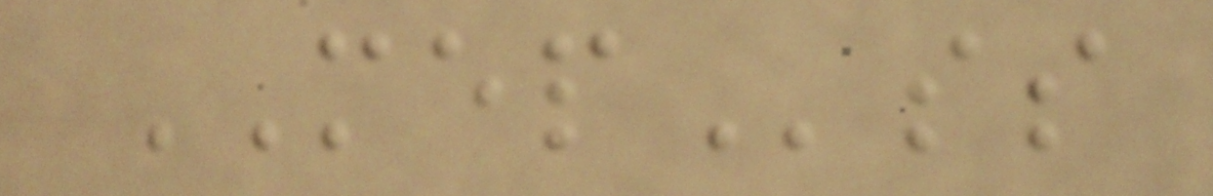MEPss
